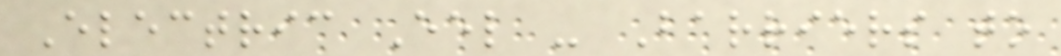Electric Eel - Barriers to
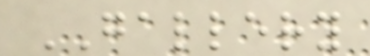GALLERY
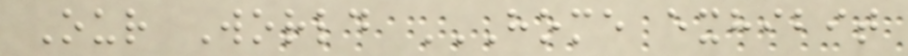Our World HOME EXHIBIT
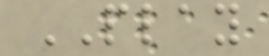PLAY
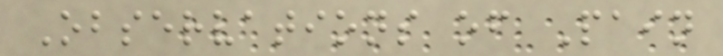Observations of Pain
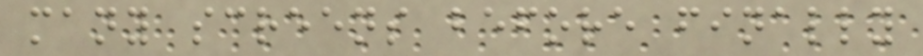many screens before finally
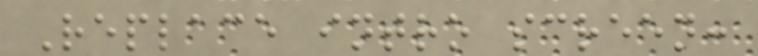Replace intro screen:
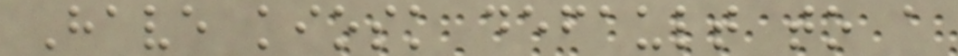Have kiosk default to a
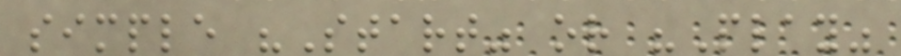simple "Start" or "Play"
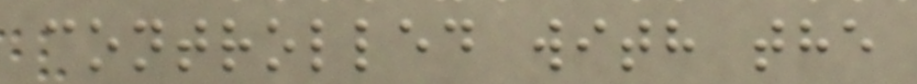controlled with the
